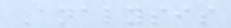Analysis
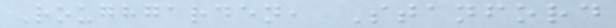Roughgarden, Stanford
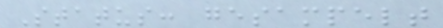Status: gesampelt
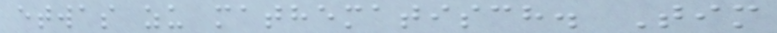etwas zu mathematisch. Tim
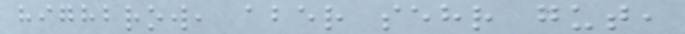highbrow, aber sehr gut,
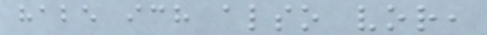habe ich also vor,
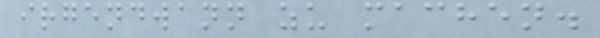irgendwann zu machen.
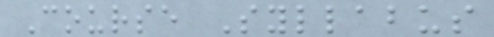Course Syllabus
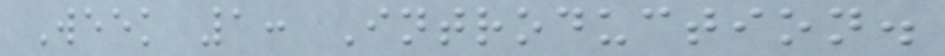Week 1: Introduction.
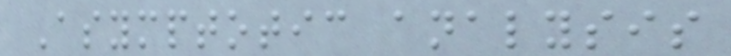Asymptotic analysis
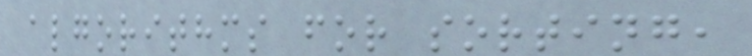algorithms for sorting,
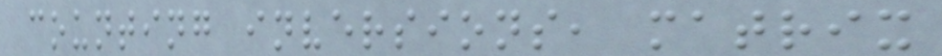counting inversions, matrix
